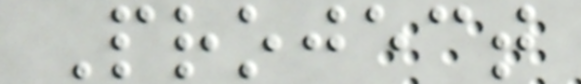Project
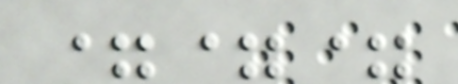===
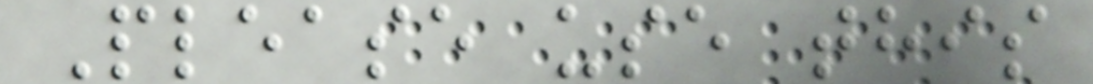Please use this
